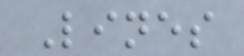Lines
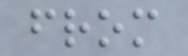from
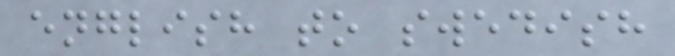english to swedish
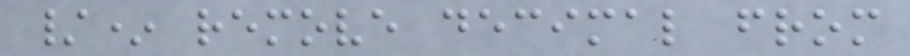/* remove decimal from
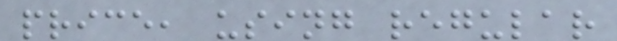price, using regular
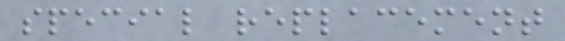special replacement
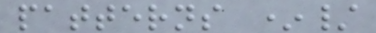patterns */
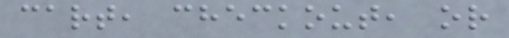cart, checkout, or
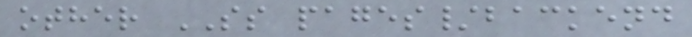other SS pages/backend
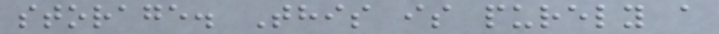storage. This is purely a
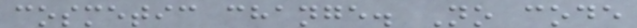cosmetic change. No code
